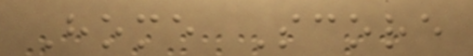Home Score
